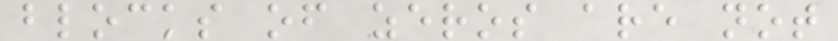blocks of zeros are not
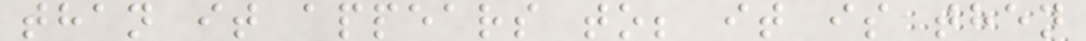than it appears to; it is then
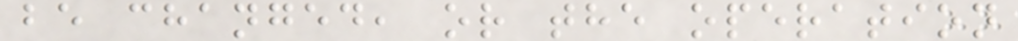be changed, or the operation
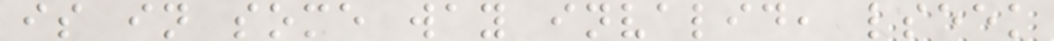is in some way invalid, lseek
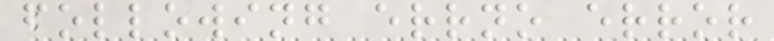following errno error
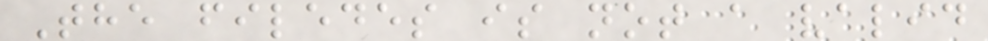The filedes is not a valid
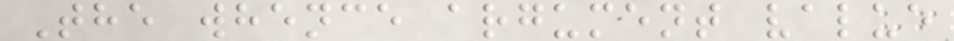The whence argument value
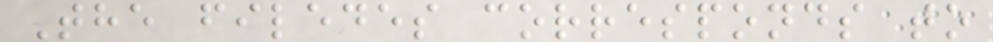The filedes corresponds to
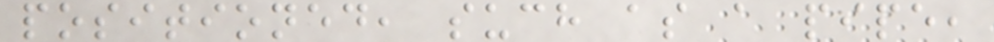positioned, such as a pipe,
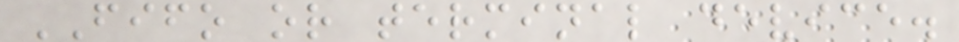FIFO or terminal device.
